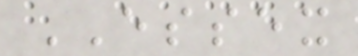ESSEX
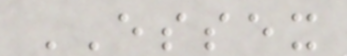ESSEX
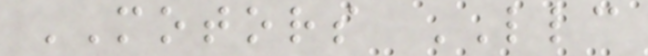MOTORS LLC
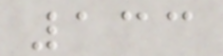133
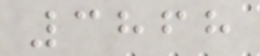3868
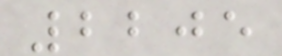2205
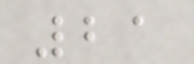21
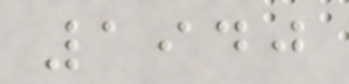1940
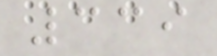339
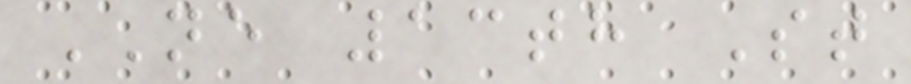NE 13th St
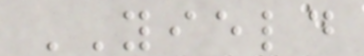YIELD
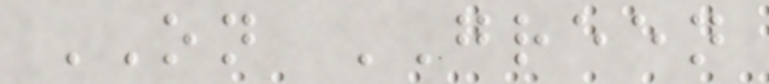ON GREEN
